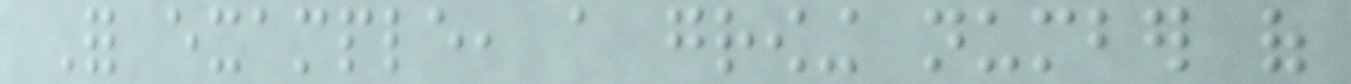For example, a growing number of
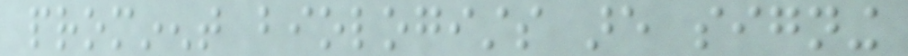prominent biologists are signing
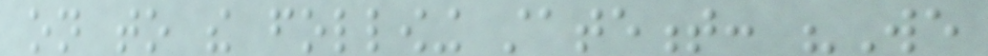on to the following statement: "We
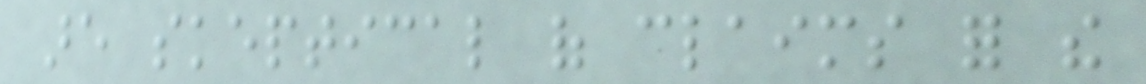are skeptical of claims for the
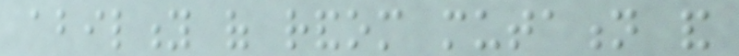ability of random mutation and
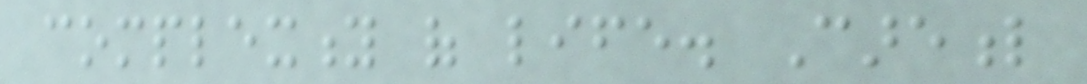complexity of life. Careful
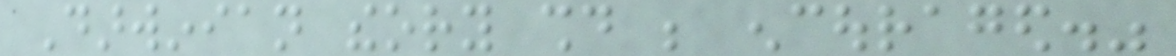Darwinian theory should be encouraged."
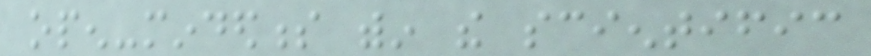open-mindedness within the scientific
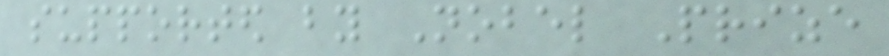supported by Nobel Prize
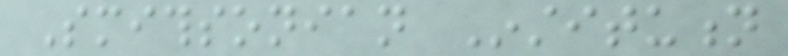Smithsonian Institution
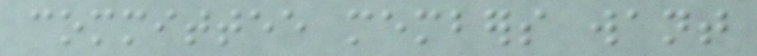committee members want
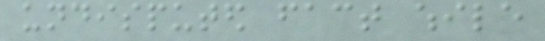undisputed fact while
